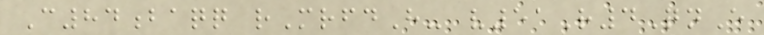C84baqq rMrfdH- v51R4QnE
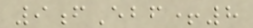9fEbf+8
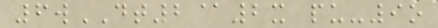6wDT2@2x pu-9o
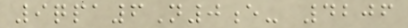9qpa6N0e- 4206
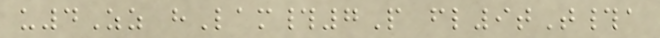u4Zz hLam#7P fl9tT#a
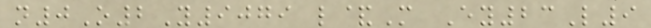n0O2Y9079 l&M Ey23L9
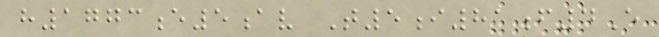h1773e5av T5i81f4E
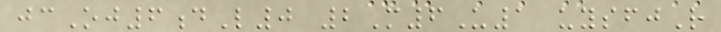jcOj6dL0 2M6U1 uysfjR
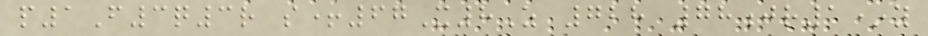p1F3q3r s+67X8Z 728 78jr1*y
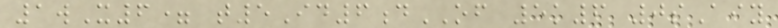1wX6= t5Id6dOF 5k6 0sAiy
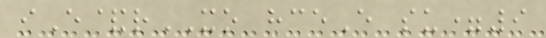iE&rXO hceE su=9
